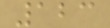123
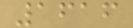1616
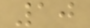10
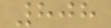808
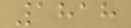1818
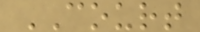COURT
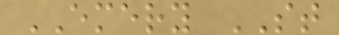EMERY ST
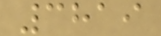3819
